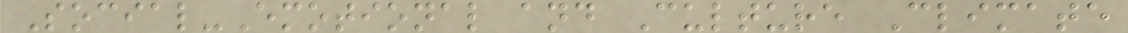Social-Emotional and Culture Climate
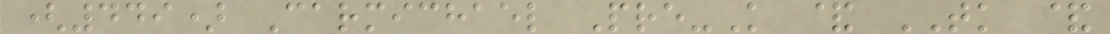(449) Carmichael Pre-K & TK &
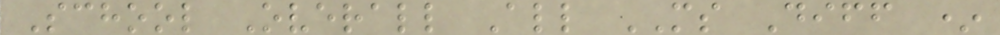School Overall All MS Diff *
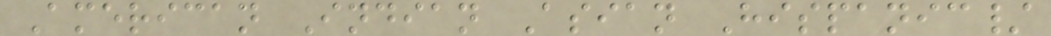American Indian Asian Hispanic/
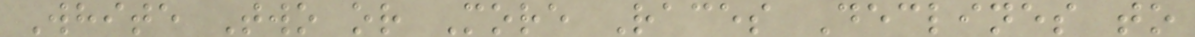White Two or More Races Declines to
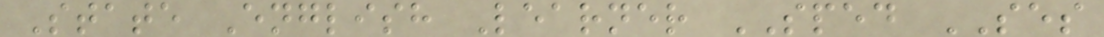State English Learner SPED SES
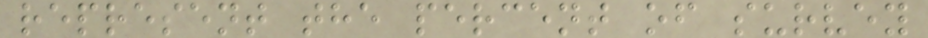represent the percent of survey
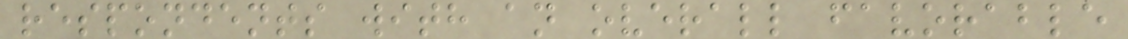respondents with an overall favorable
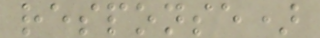response)
